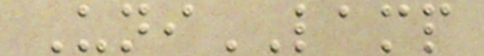UniLAMP
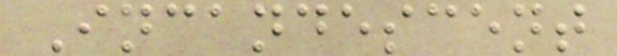Incandescent
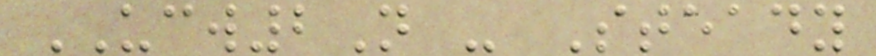UCW2N - Steady
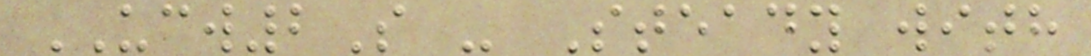UCW2S - Steady with
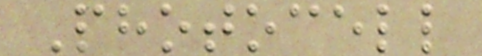Photocell
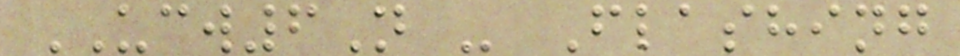UCW6N - Flashing
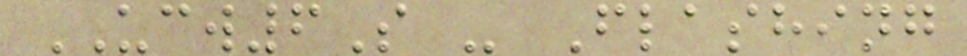UCW6S - Flashing
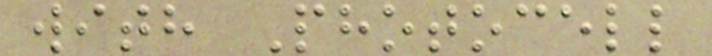with Photocell
